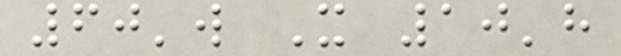60'w X 10'h
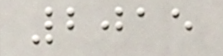2015
